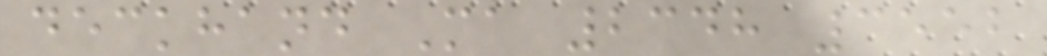deckhand Ma 2348 3552
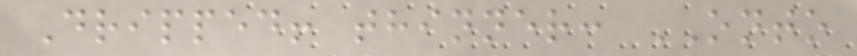Dripped! thinner: ONTO
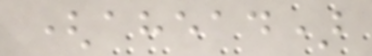(ahead)
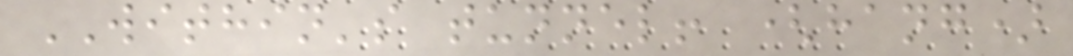WITHIN's tunnel! (hang)
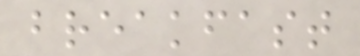breakfast
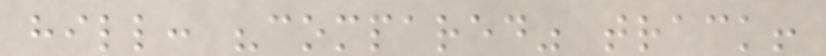hill: "compared" track!
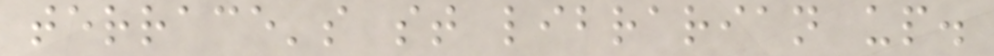terrace's st librarian up.
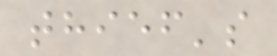thief's
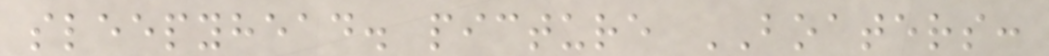sleepyhead. picture BOATERS:
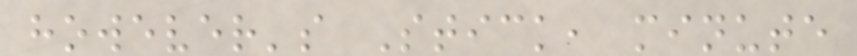however's Stick, minute
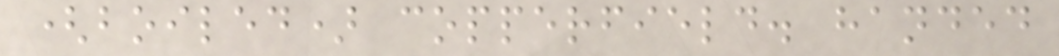(boiled) copperfield. handed
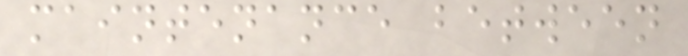maintenance between
